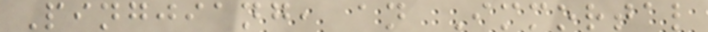Pingjiang, an Immortal
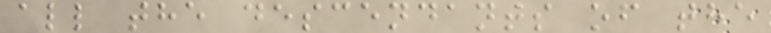all the descendants of the
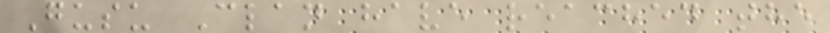Gusu Clan have reached the
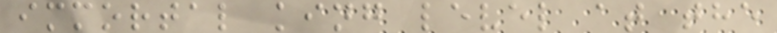immortal king level at the
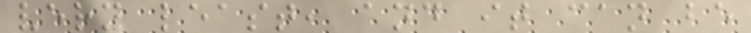very least, and it can be
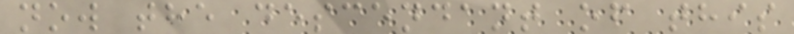now the descendant of this
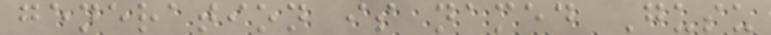generation is named Gusu
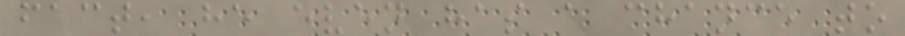fact, he even has a chance to
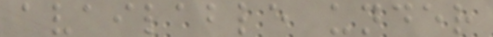available under
